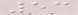53
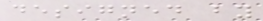designed by
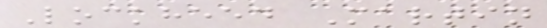Lockheed Martin
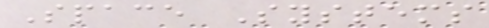Space Systems
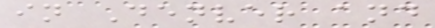in Denver and
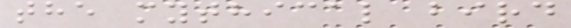the mythical bird
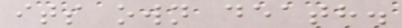its own death.
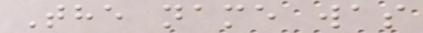The name was
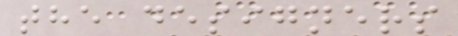the designers
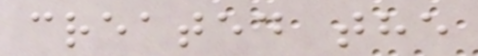created the
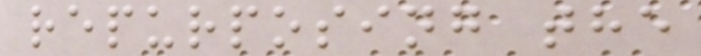repurposing the
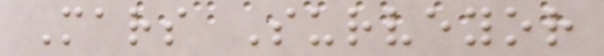Mars Surveyor
